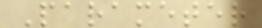Parameter
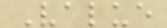Value
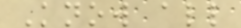Know all
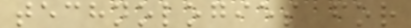technologies for
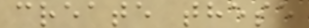create these
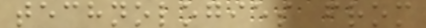technologies from
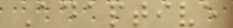Adaptive
